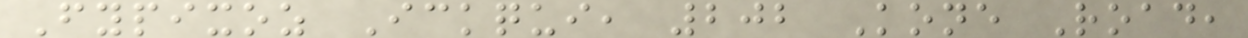Fypixoz Ickqui, 202 Kone Road,
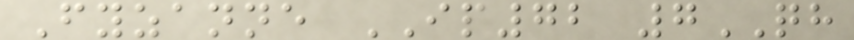Fyzanne IP72 7QH
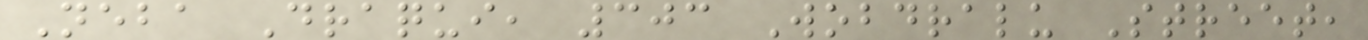Neba Draqui, 303 Wobdralu Street,
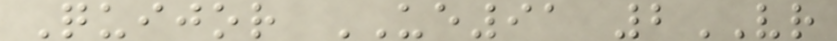Quijor UE91 2VR
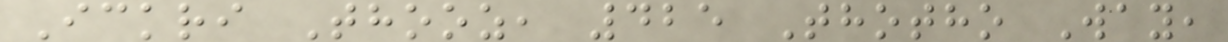Ickri Thooz, 425 Thotho Way,
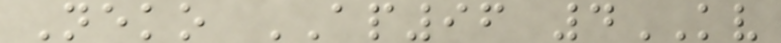Neko AP96 4KV
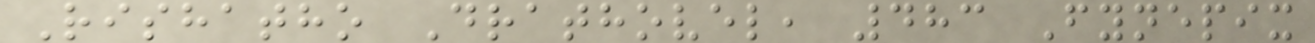Rishatho Drathovel, 483 Fynepix
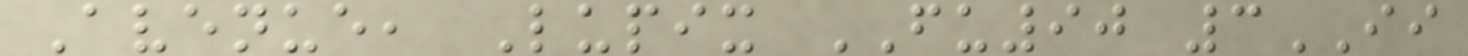Avenue, Lupix FU90 3II
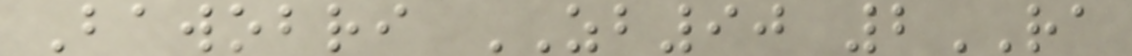Bawobri ZB90 2RA
